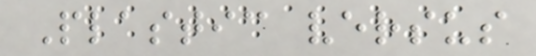Plastic versus
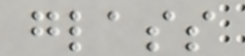glass
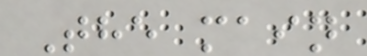The main
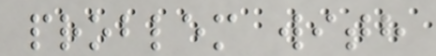problem with
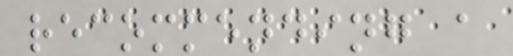recommending a
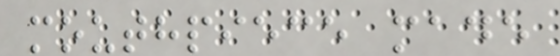mouthpiece made
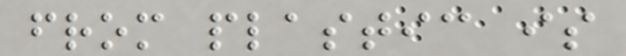from plastic is
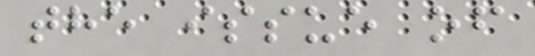the issue of
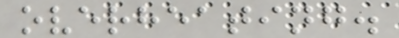overheating.
